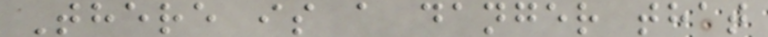There is a danger that
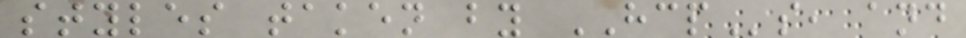styles taken by HCPs, and
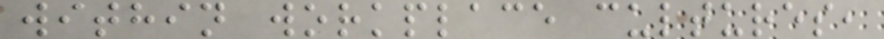within workplace cultures,
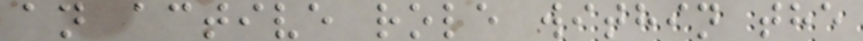an active role within the
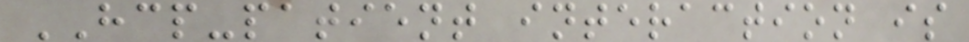HCP-patient interaction is
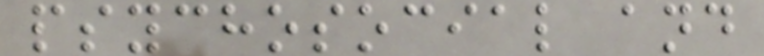psychosocial and
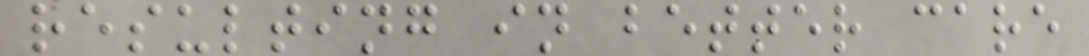resulting in better care
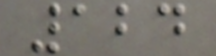124
